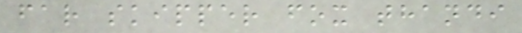far skipper fox thandi
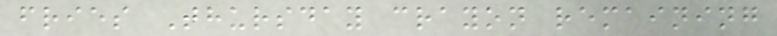fries Thursday crayon remaining
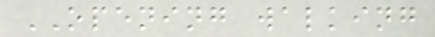OPENING walking
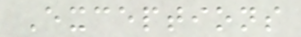Exceptions
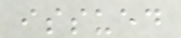issued
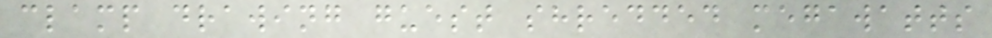clamp drawing guest shredded megawatts
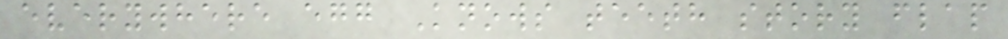everywhere egg Knows teeth story flap
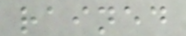rained
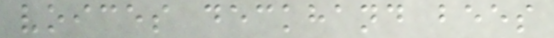voices deckhand bees
